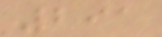291
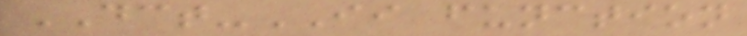DCT-II function
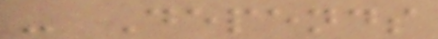- Depends
